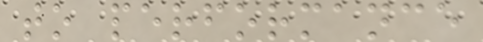to performance
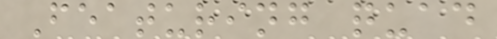Featuring quad
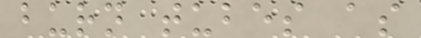burn tubes as
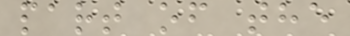part of the
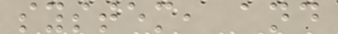system, and
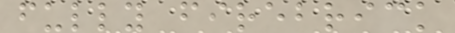fully firebrick
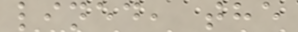lined, the
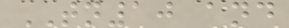TN10 and
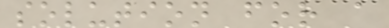solution for a
